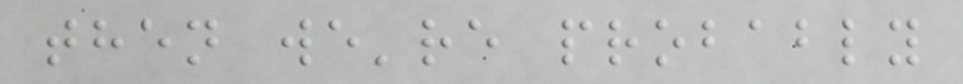then we're probably
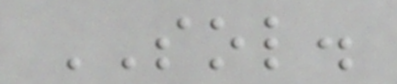SOL.
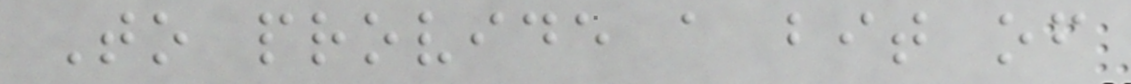To provide a bit of
